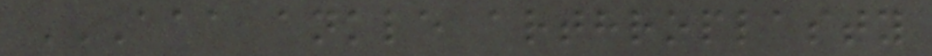AAA ANKLE ARTHROPLASTY
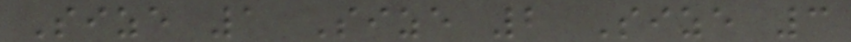Size 1 Size 2 Size 3
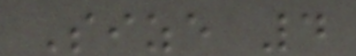Size 4
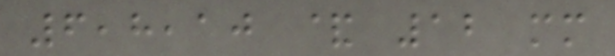6,8,10 & 12 mm
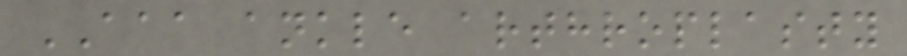AAA ankle arthroplasty
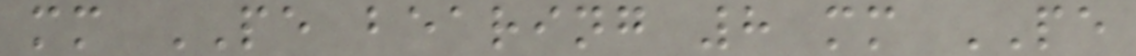mm PE bearing 8 mm PE
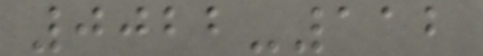0022-112
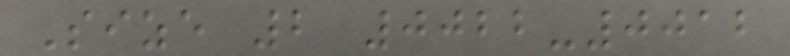Size 2 0022-0012
